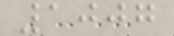1007
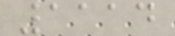1114
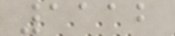1112
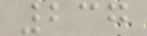237
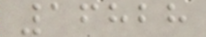16828
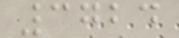3724
